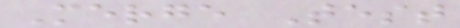Merge Test
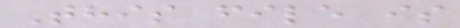This file is
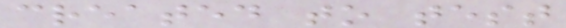created to test
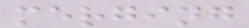merging
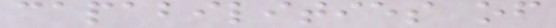capabilities of
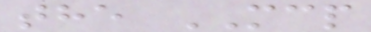the MCP
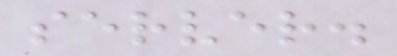server.
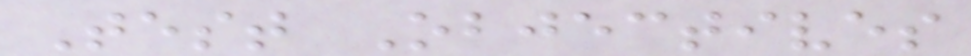Test Objectives
